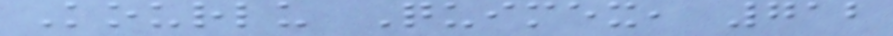Kourlu Quimex, 712
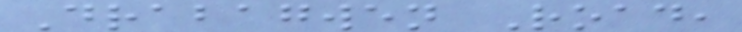Drabagwen Road,
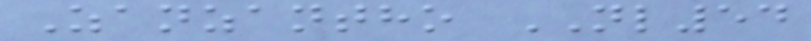Zanzantho NL54
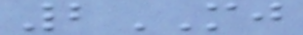2MJ
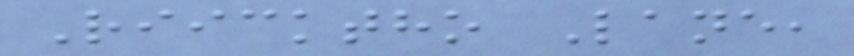Riicktho Lane,
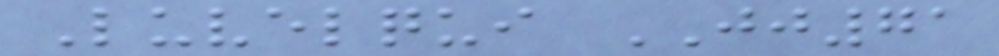Luvelqui JJ71
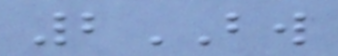2BW
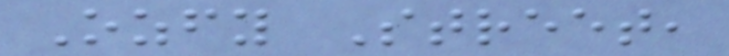Ozfy Street,
